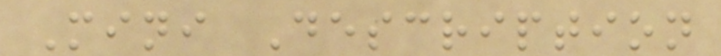Mini Description
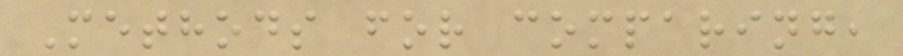Methods for comparing,
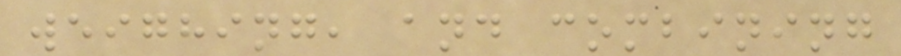weighing, and combining
